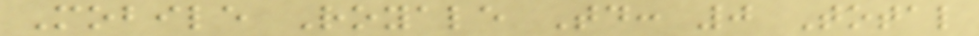Mobile Royale Today: 0 Total
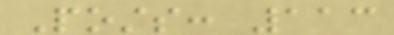Posts: 113
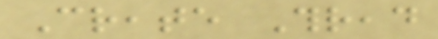Create Thread
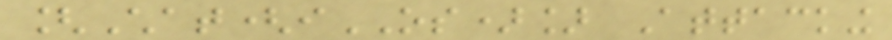[Chat(iOS)] Attacking
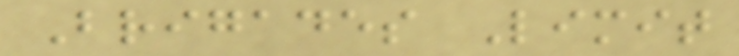Brigades Limit
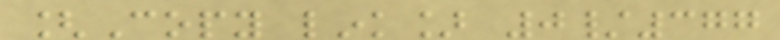[Copy link] 0/377
